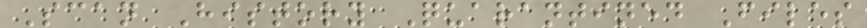Scan History Quarantined Files
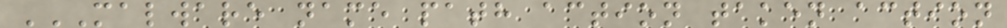MALWARE NAME PATH ACTION TAKEN ACTION
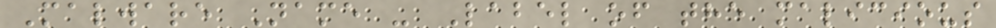Malware Name - Label of the malicious
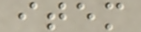item
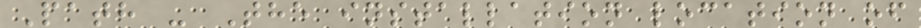Path - The installation location of
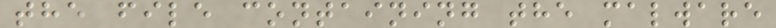the file containing the malware
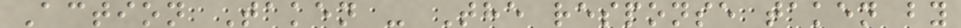Action Taken - The response taken by
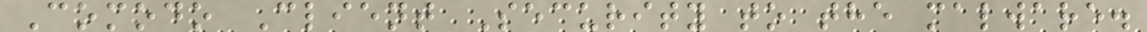Comodo Client Security to the malware.
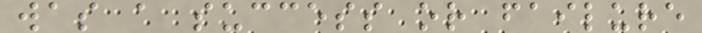was a success or failure
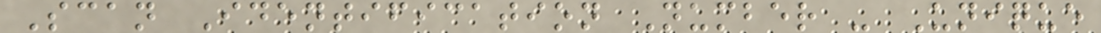Scan Identification Number - Unique
